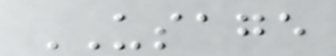USAGE
